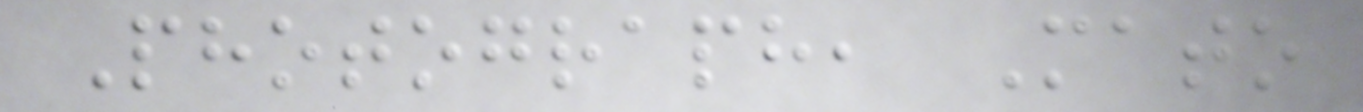Photograph, Mato
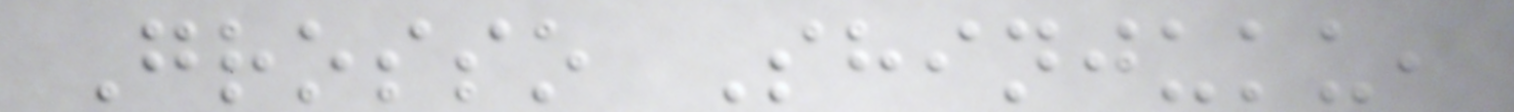Grosso Shinjuku,
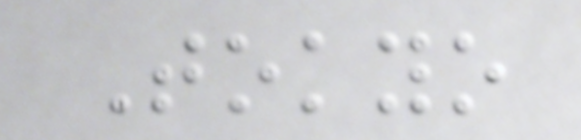Tokyo
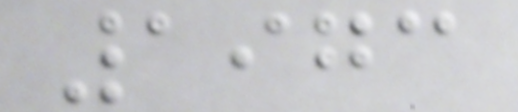1973
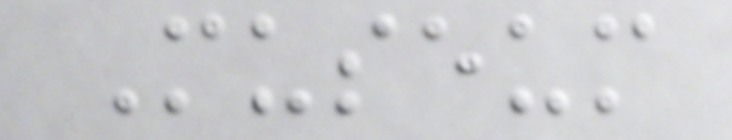Museum
